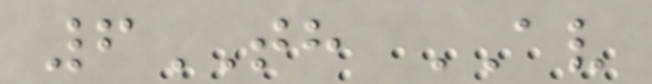6TH AV
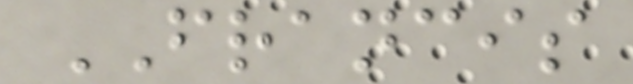FRANCIS
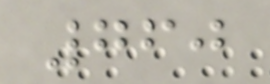760
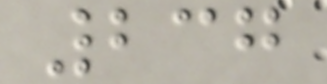237
